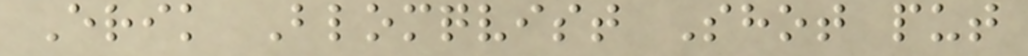Erik Blomqvist Shot put
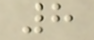8
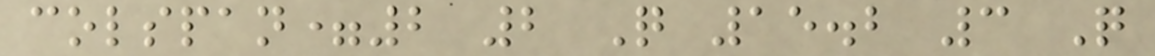colspan=2 2 Q 15.2 3 Q
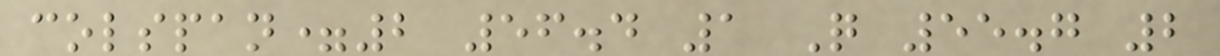colspan=2 56.4 1 Q 55.7 2
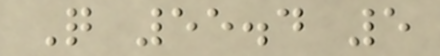Q 55.4 5
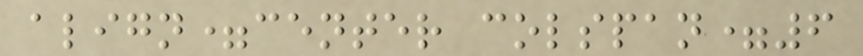align=center colspan=6
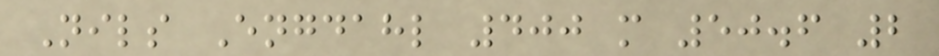Nils Engdahl 400 m 50.6 2
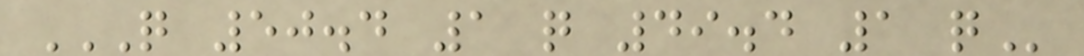Q 50.4 1 Q 49.4 1 Q
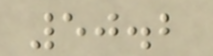50.2
